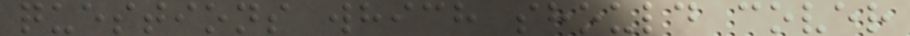questions which should cover
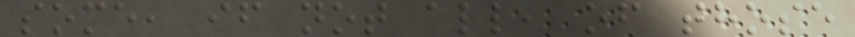some, if not all, of those
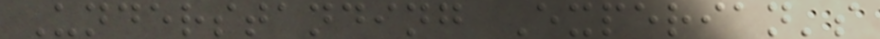Understanding Experian's
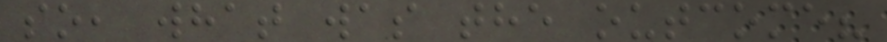so, what was the outcome?
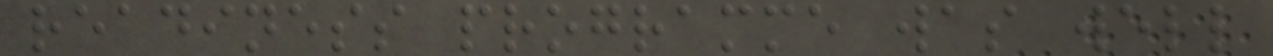readiness programme was well
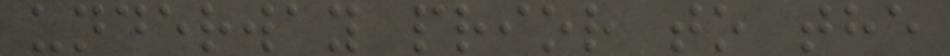underway prior to the
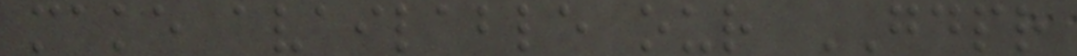make available our GDPR
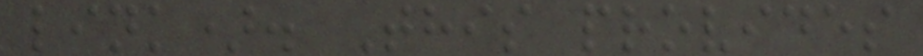link). This provides
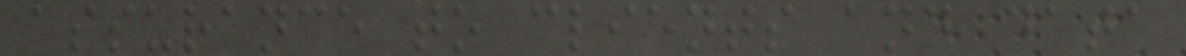assurance to clients and data
